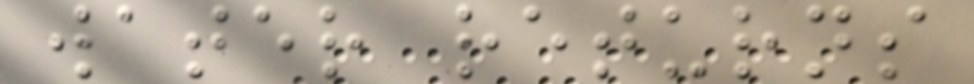water returns
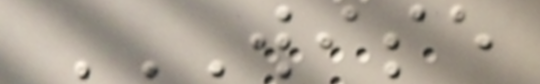WISE
